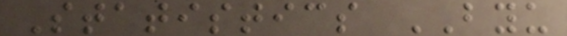Statistics BYU
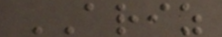ARIZ
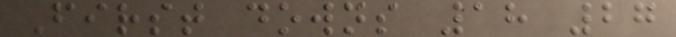First downs 18 27
